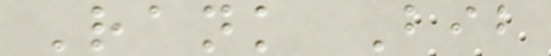Rank Bib
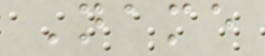Name
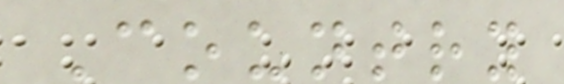Country
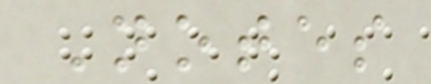Notes
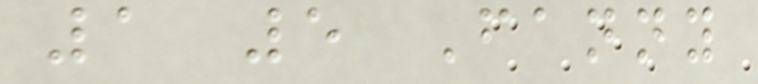1 5 Fanny
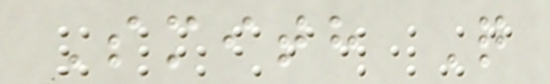Smith Q
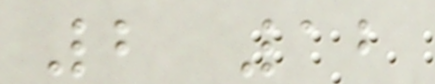2 12
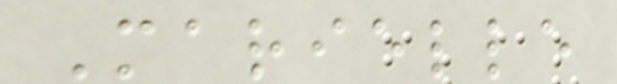Marielle
